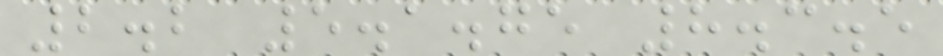2.2 5.1.75 8.3.5
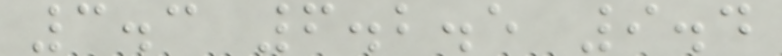3.3 6.2.5 9.4
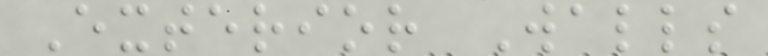Exterior Walls
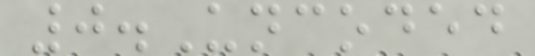0.Uncoded
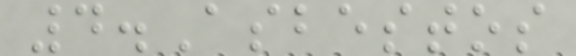4.Asbestos
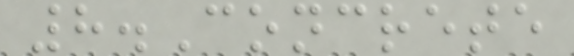8.Concrete
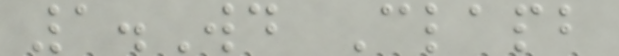1.Wd Clapb
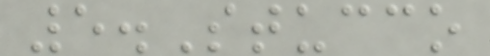5.Stucco
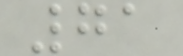71
